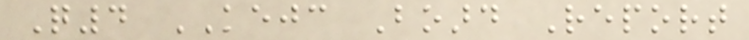Q4 KEJC Board Report
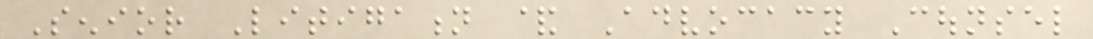Senior Litigation & Advocacy Counsel
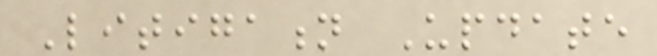Litigation Update
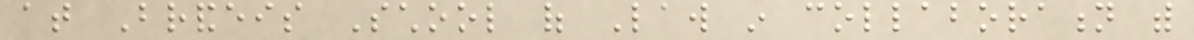at Brandeis School of Law in collaboration with
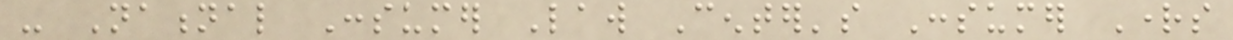- National Consumer Law Center's Consumer Rights
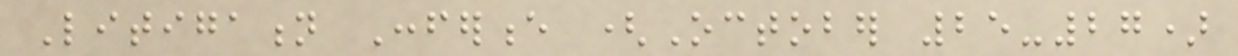Litigation Conference (October 25-27)
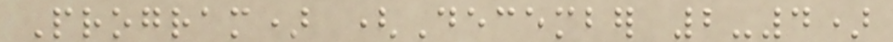Program) (December 2-4)
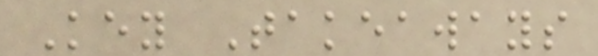Key Takeaways
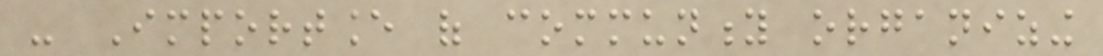- Importance of community organizing
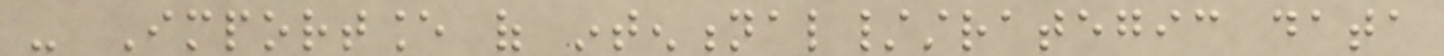- Importance of intentional/strategic data
